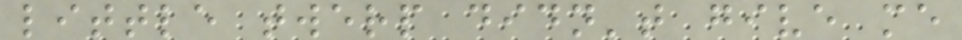little twerp didn't give me
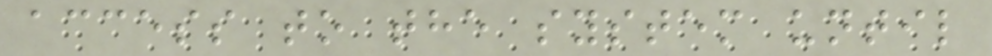access to the system until
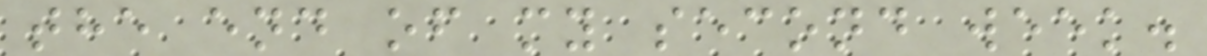the end of my second week.
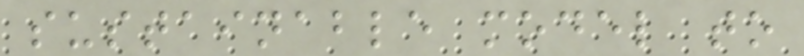sustainable model to
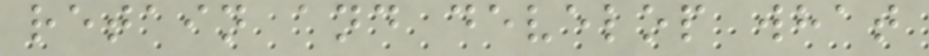retain and develop what
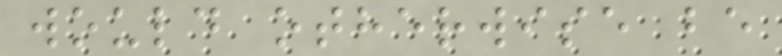would otherwise be
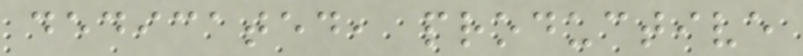dedicated, productive
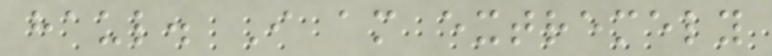haul. I am extremely
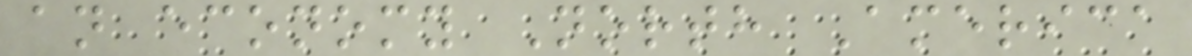an economy North America
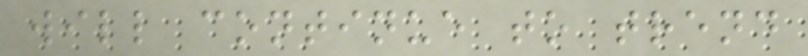will continue to trend
